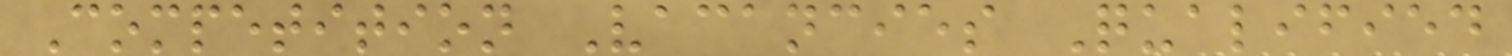Competition Vacancies Qualified
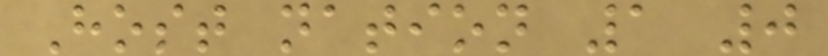Host nation 1 0
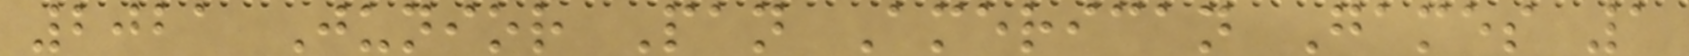2021 Junior Pan American Games 1
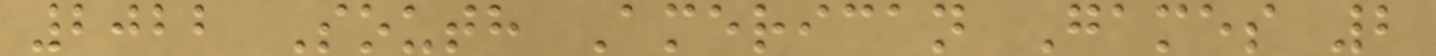2022 South American Games 2
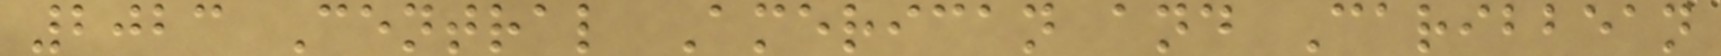2023 Central American and Caribbean
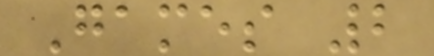Games 2
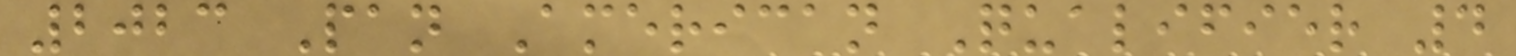2023 Pan American Qualifier 4
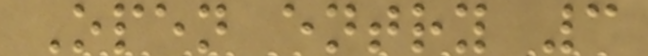Open entry 3
